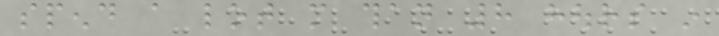spend a lot more than 8 hours in
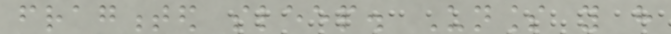fragmented sleep. Unless you have
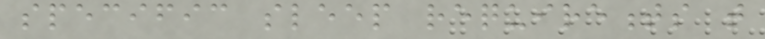specific sleep requirements that
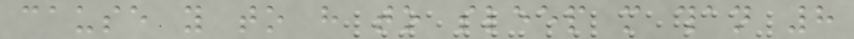cause you to have to sleep more than 8
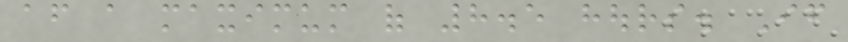after a maximum of 8.5 hours. If
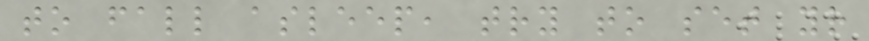to fall asleep, try to set your
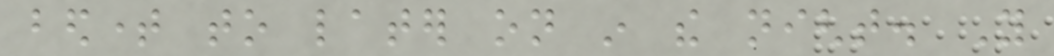bedtime to later on in the night. You
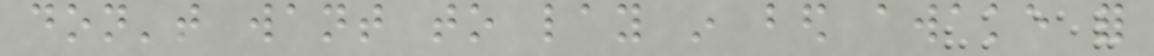don't want to lay in bed awake for
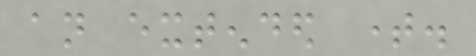an extended time.
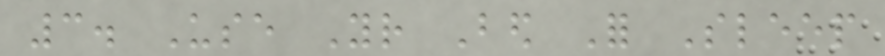3. Use Your Bed For Sleep
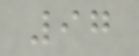97
